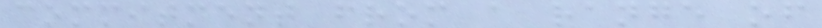commitment from a range of
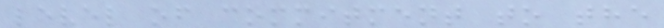level of commitment to the
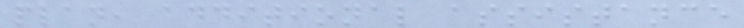plan, additional assistance
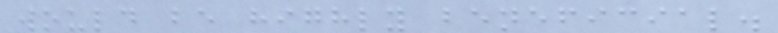would be highly beneficial.
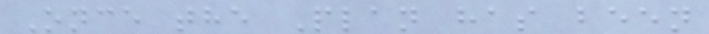Once the Plan has been
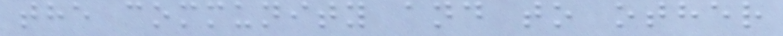the community and to other
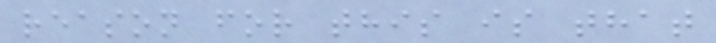reason for this is that
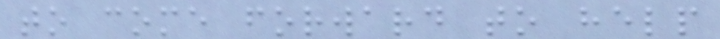to come forward to help
